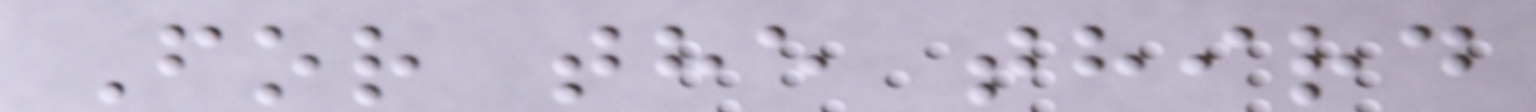For the third
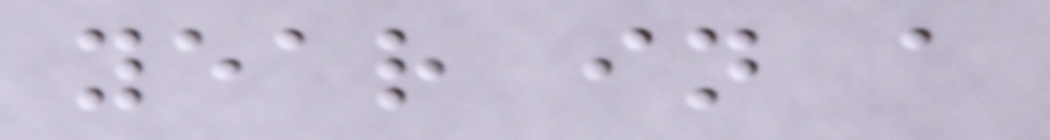year in a
